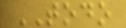TODO
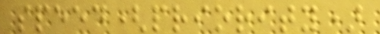speed(priority)
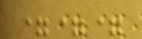===
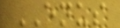ENUS
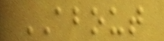ABOUT
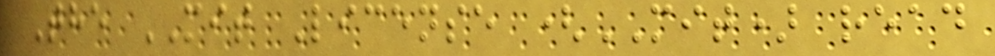The MIT License (MIT) read
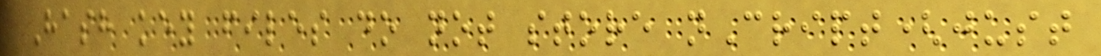Hash key files do not store nCript(just
